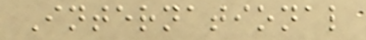International
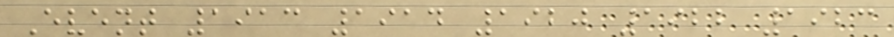Event 1913 1914 1920 1922 1923
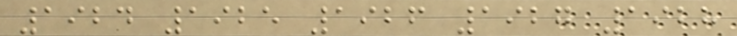1924 1925 1926 1927 1928
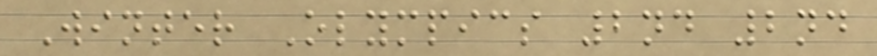Winter Olympics 2nd 2nd
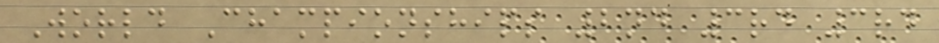World Championships 2nd 3rd 3rd
